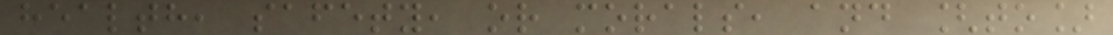health, safety, or morals, and [to]
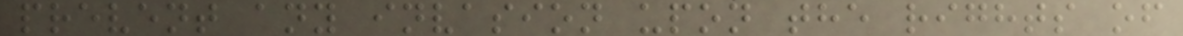prevent any invasion upon the rights of
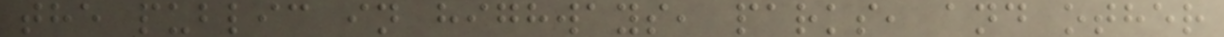the public in highways, parks, and other
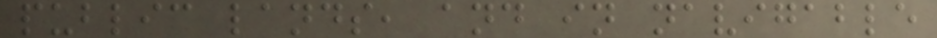public lands, and in navigable
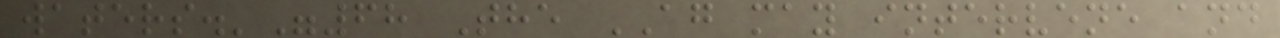waters.'"68 The AG may intervene and
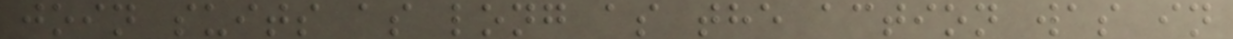join suits as long as the action was in
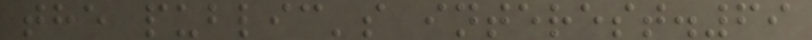the public's interest.69
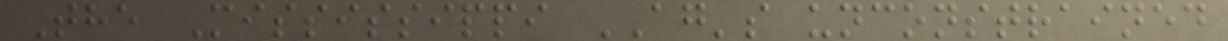The Mississippi AG's unconstrained
